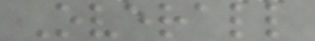Overall
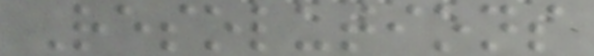Resolutions
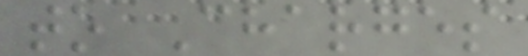to Charges
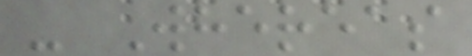- Whereas
